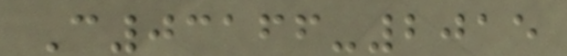C03166-2015
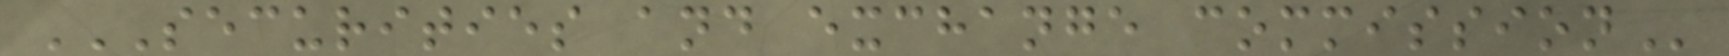SECURITIES AND EXCHANGE COMMISSION
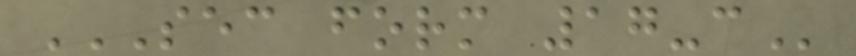SEC FORM 17-C
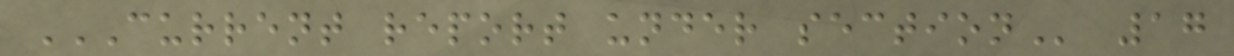CURRENT REPORT UNDER SECTION 17
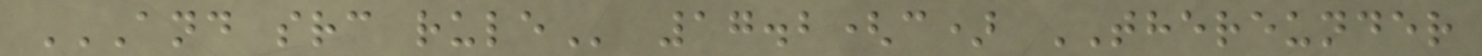AND SRC RULE 17.2(c) THEREUNDER
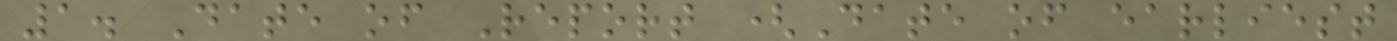1. Date of Report (Date of earliest
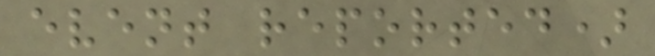event reported)
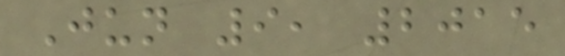Jun 9, 2015
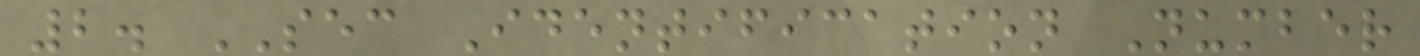2. SEC Identification Number
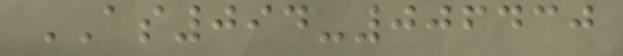AS094-006430
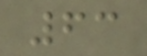63
